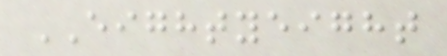EIGHTYEIGHT
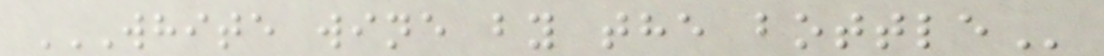WHITE WINE BY THE BOTTLE
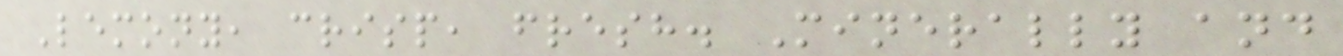Lemony, crisp, fresh. Minerally and
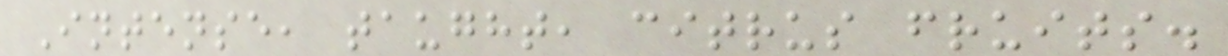Intense, taught, citrus fruits.
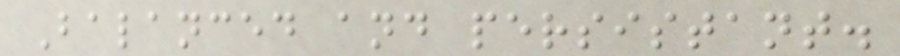Balanced and persistant.
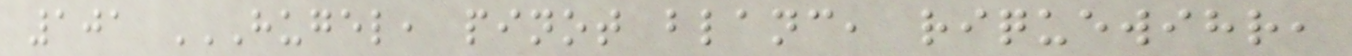101 HUGEL, PINOT BLANC, RIQUEWIHR,
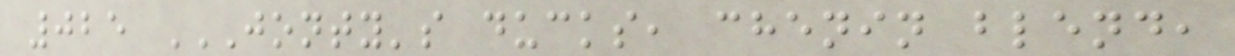025 JONTY'S DUCKS, CHENIN BLEND,
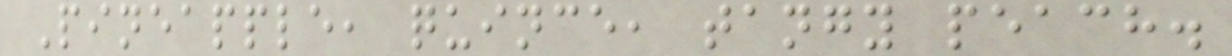Pineapple, quince, tangy peach.
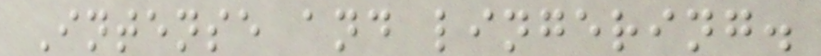Intense and lingering.
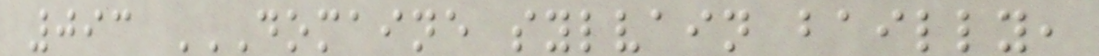093 DOMAINE SYLVAIN BAILLY,
